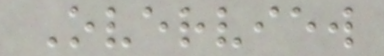Overview
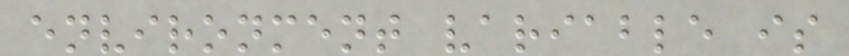environment variable is
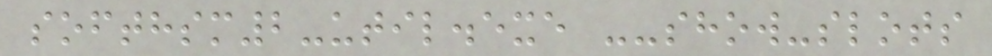softhsm2-util.exe --show-slots
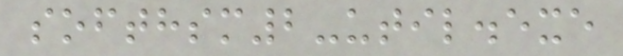softhsm2-util.exe
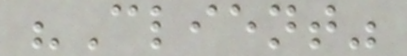"Client"
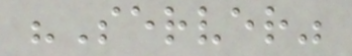"Server"
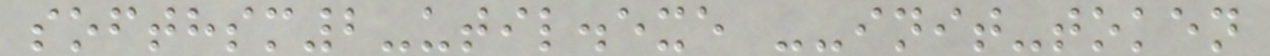softhsm2-util.exe --init-token
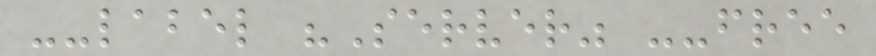--label "Server" --free
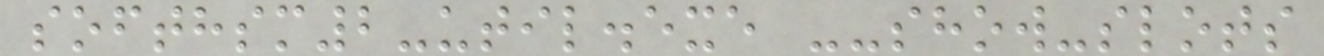softhsm2-util.exe --show-slots
